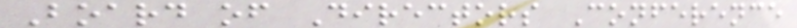Board of Directors Conference
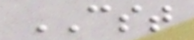CST
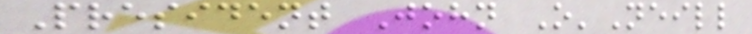President John O'Neill
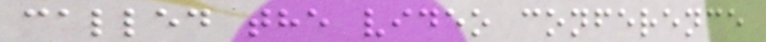called the video conference
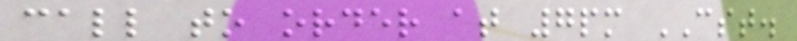call to order at 7pm CST.
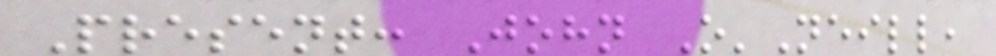Present: John O'Neill,
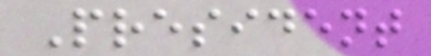President
